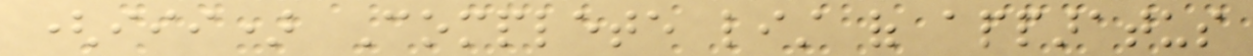(iii) Complete list of apparatus
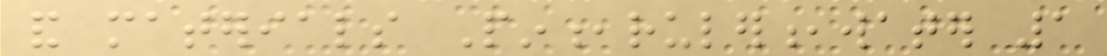and materials Pin,ruler,water 1
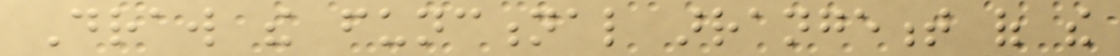Draw the functional arrangement of the
